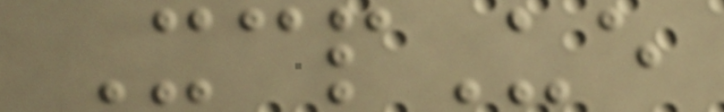XcpUe
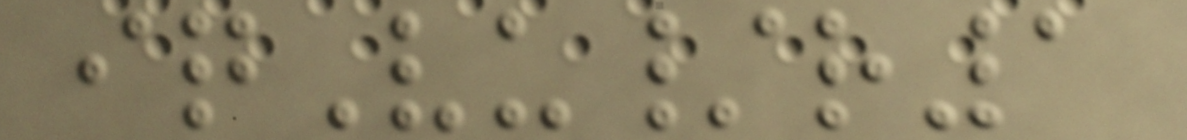iqVu/r1
